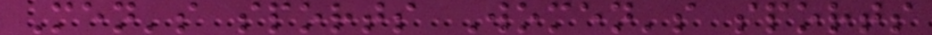Men's sports Women's sports
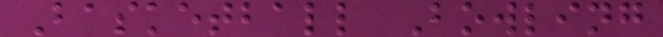Basketball Bowling
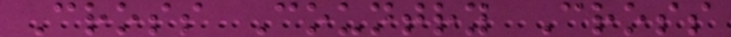Cross Country Cross
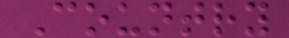Country
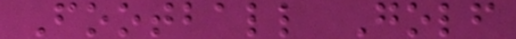Football Golf
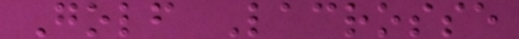Golf Lacrosse
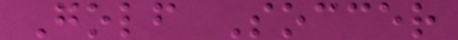Golf Soccer
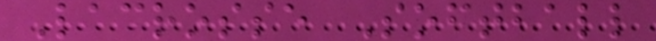Lacrosse Softball
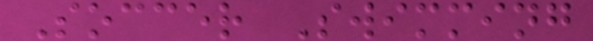Soccer Swimming
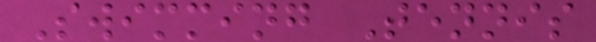Swimming Tennis
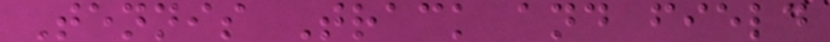Tennis Track and field
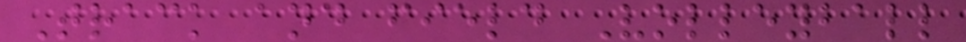Track and field Volleyball
